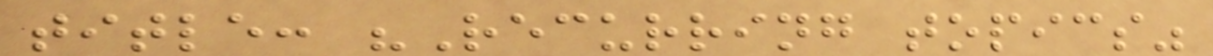title: "Recurring topics"
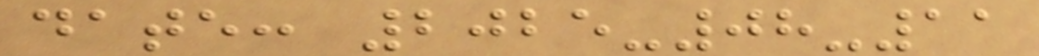date: 2025-08-11
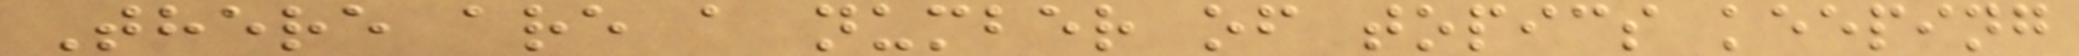There are a number of topics keeping
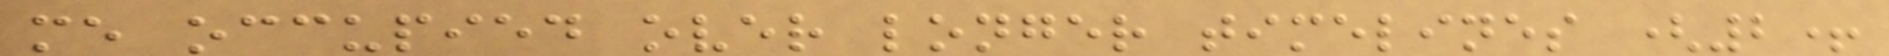me occupied over longer timelines (2+
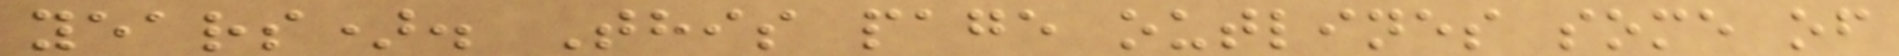years). This page outlines some of
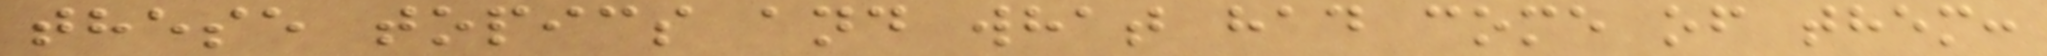these topics and what had come of them:
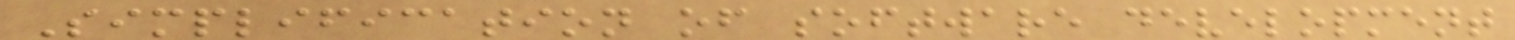Simplification of software development
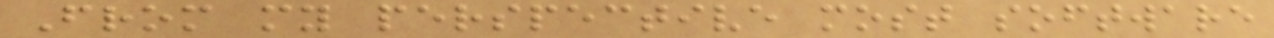From my perspective most software
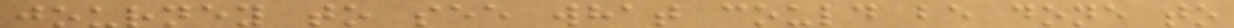journey to see what could be done to
